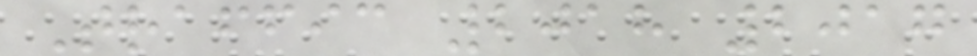Traffic 2018 2017
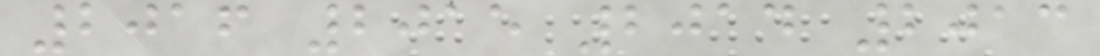2016 2015 2014 2013
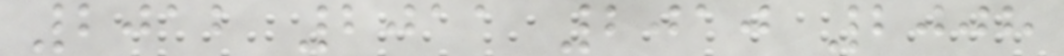2012 2011 2010 2008
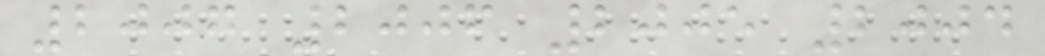2007 2006 2005 2004
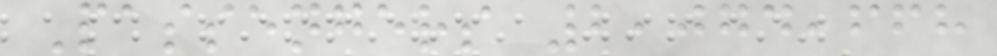Passengers 2,074,668
